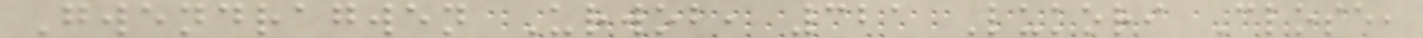Gwendragwen Urwob, 321 Lukori Close,
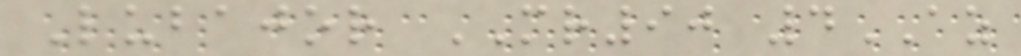Lubajor MR90 4AZ
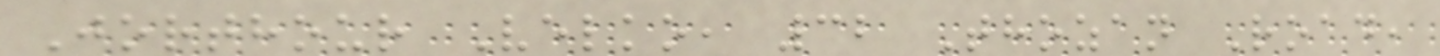Jorthour Velko, 32 Thozan Road,
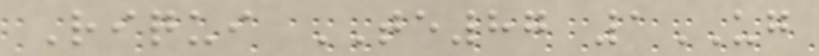Riqui TE87 1UG
